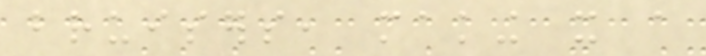bruisers, making it a
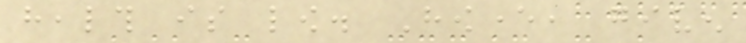health is low. However, given
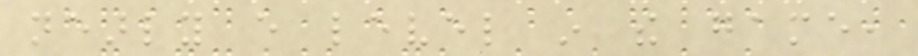nearly every level in the game,
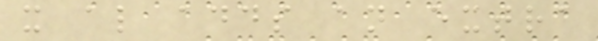it also adds an extra
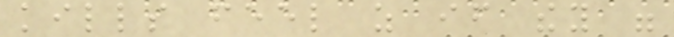kills feel as if they were
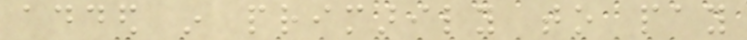added in primarily to pay
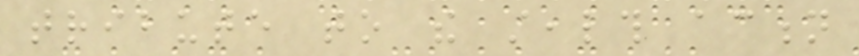tribute to the stealth action
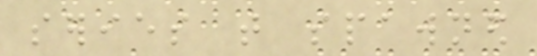series that spawned
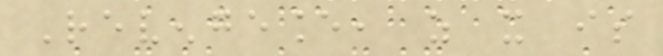Revengeance, as it is
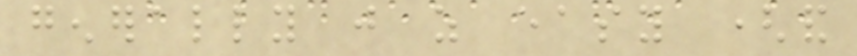generally just as easy (and
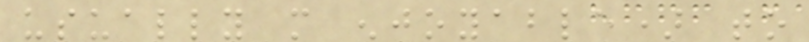usually more enjoyable) to
